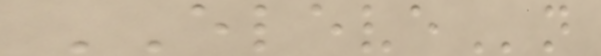ELEVEn
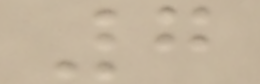7
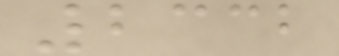2332
